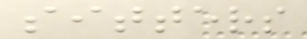sitters
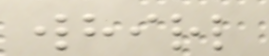whirl
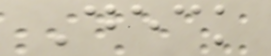Deck
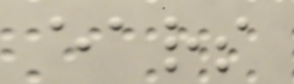ears
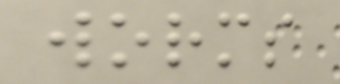worms
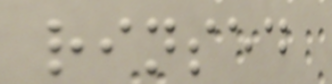rinsed
